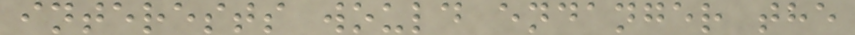interests would endanger the
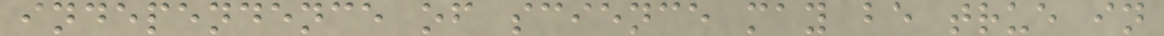independence of science may be true in
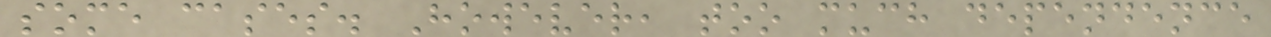some cases. However, too much dependence
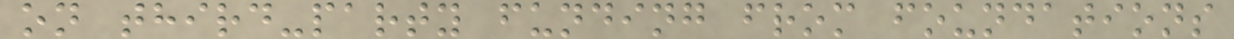on third-party funding from foundations
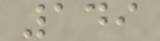149
